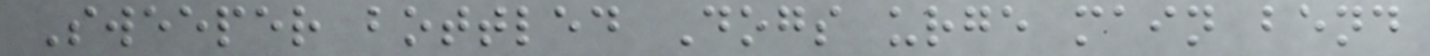Sweeper bottled Dogs urge main bend
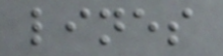lines
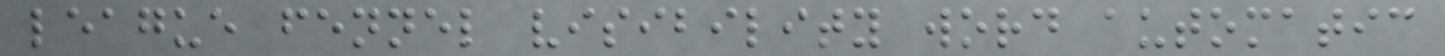league fennel visibility word automatic
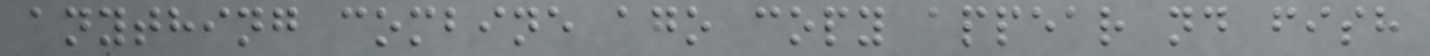anything combine ago copy appear nd fish
